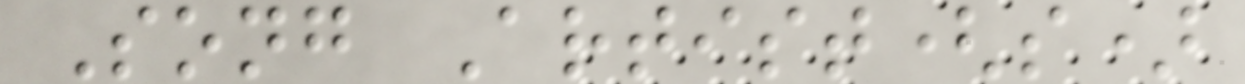Song Artist(s)
